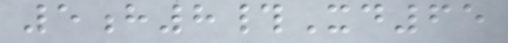5h8#Xd65
